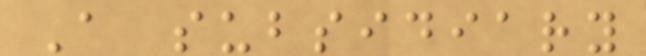A subsidiary
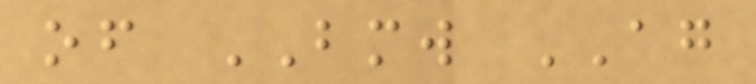of BMW AG
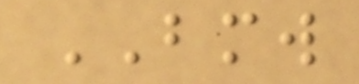BMW
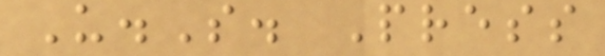U.S. Press
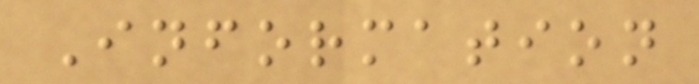Information
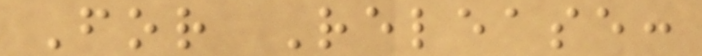For Release:
